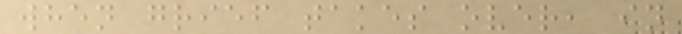when grief takes over, in
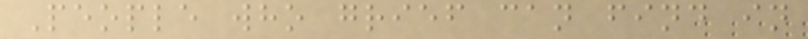People who grief can find in
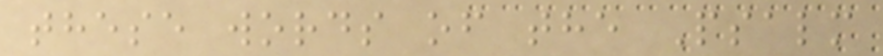these words of the Psalm
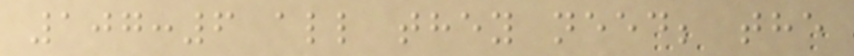107:6 all they need; the
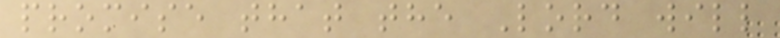promise that the Lord will
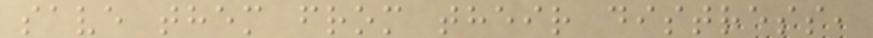save them from their distress,
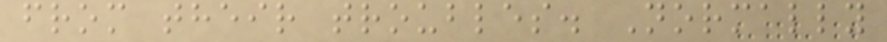from their troubles. Normally
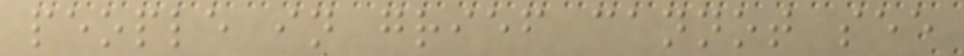people in grief cannot see
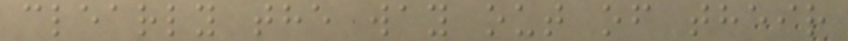clearly the way out of their
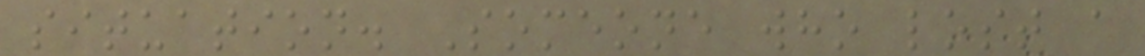situation. Someone who lost a
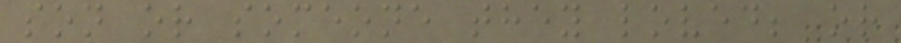son or someone they loved; or
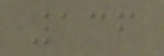136
